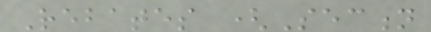Rebates (Section
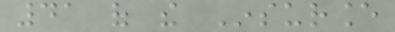41 of the Insurance
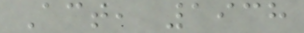Act, 1938
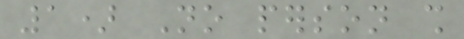1) No person shall
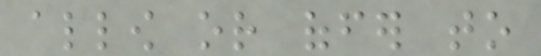allow or offer to
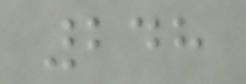248
